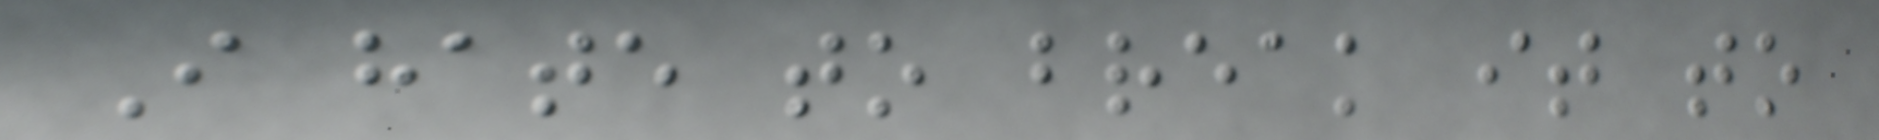I hate to break it to
